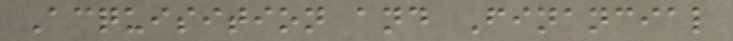Acquisition and Financial
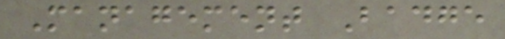Management Badge
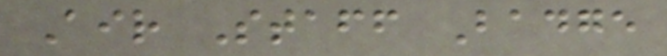Air Staff Badge
